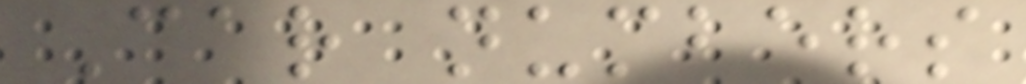Car numbers
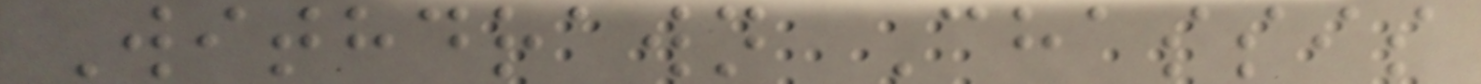Withdrawn Chassis
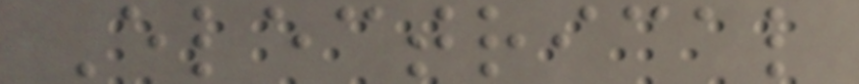Electrical
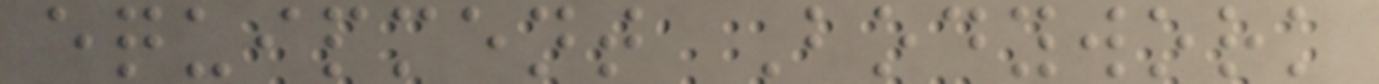equipment Bodywork
